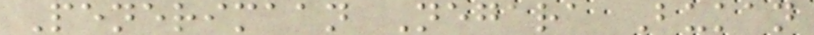Penerimaan Negara Bukan
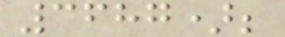3687);
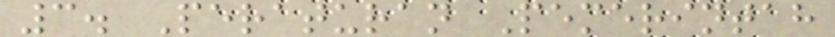3. Peraturan Pemerintah
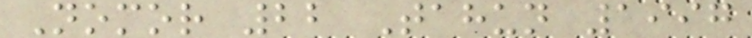Nomor 22 Tahun 1997
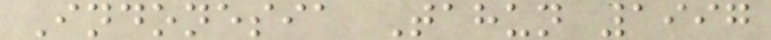Indonesia Tahun 1997
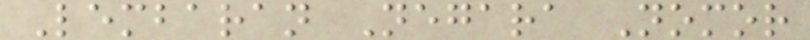Lembaran Negara Nomor
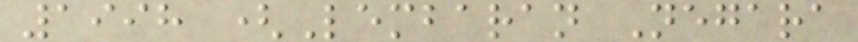1998 (Lembaran Negara
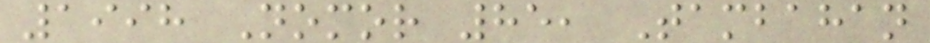1998 Nomor 85, Tambahan
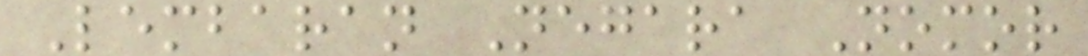Lembaran Negara Nomor
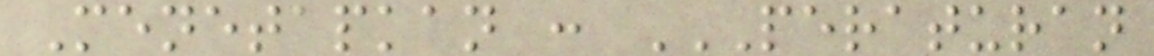Menetapkan : PERATURAN
